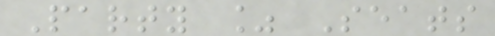Party % Seats
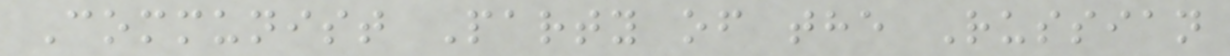Communist Party of the Russian
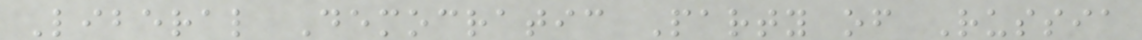Liberal Democratic Party of Russia
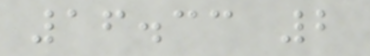16.33 2
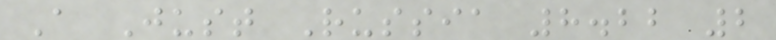A Just Russia 8.22 2
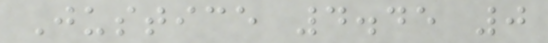Justice 4.45 0
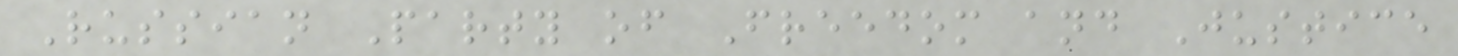Russian Party of Freedom and Justice
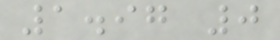1.97 0
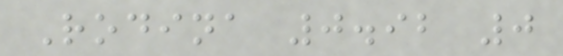Rodina 0.92 0
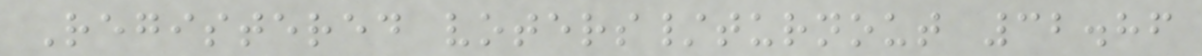Registered voters/turnout 32.86
